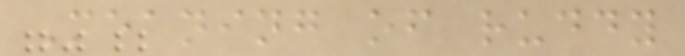Meaning of ruddy
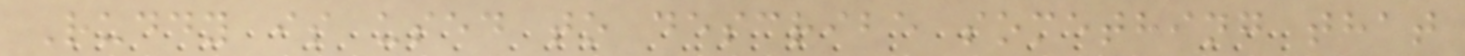Ruddy is used to describe something that
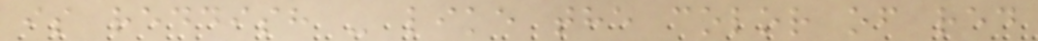is reddish - like the color of red
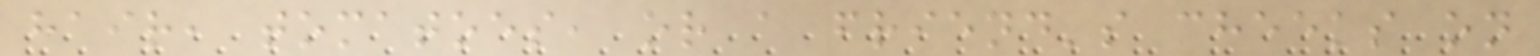hair, tomatoes, or a friend's cheeks on
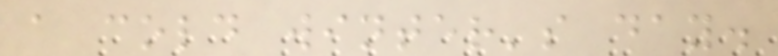a cold winter's day.
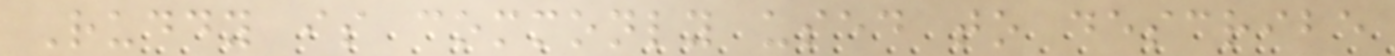Ruddy is commonly used to describe
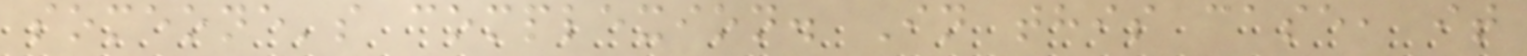someone's complexion. In this case, it
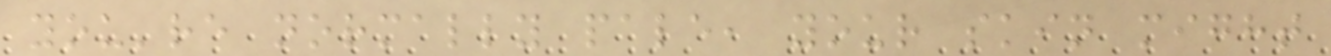you're normally pale, your skin might
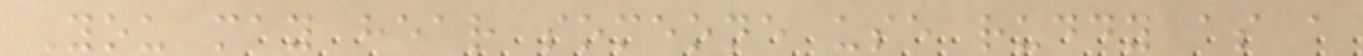You may hear someone use ruddy as a
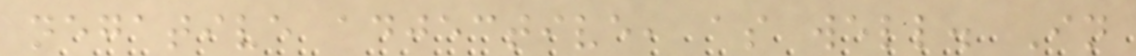negative adjective, as well. In
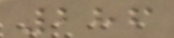286
